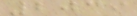2039
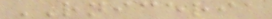RNICERIA
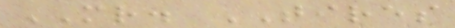MR. TIRES
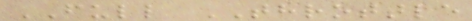FULL THROTTLE
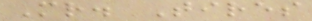Mr. Tires
